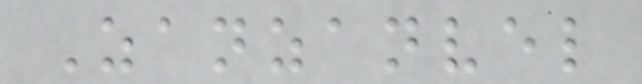Zanzanvel
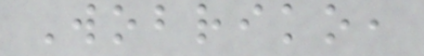Wobriko,
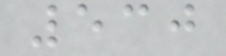530
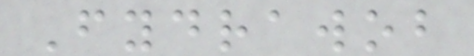Fydrawob
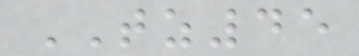TZ45
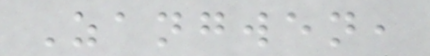Zangwen,
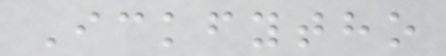Ickfytho
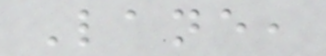Lane,
